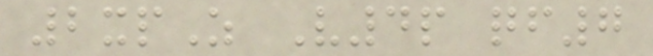2xpZ V4p qf7
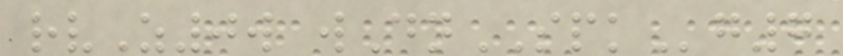rvZ0w wDnSPKg7
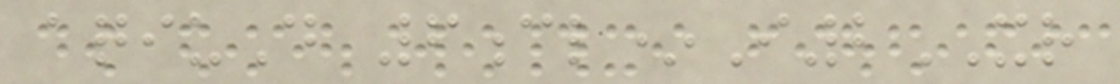aqiuD 6cl*I2XR
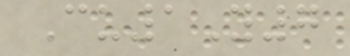Cu1Y7
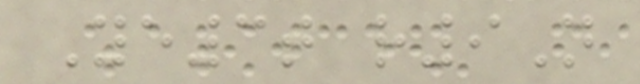Ye3t r9N
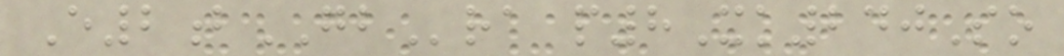E2bGBra p8Xk240So
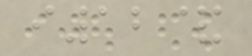i12&
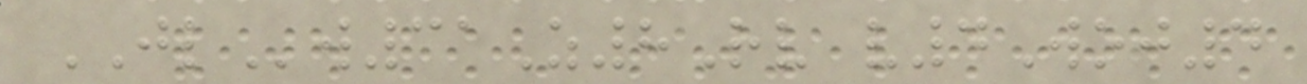JLw31Z8Rv v4Woj4
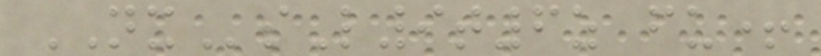NXsL9t6z fu+
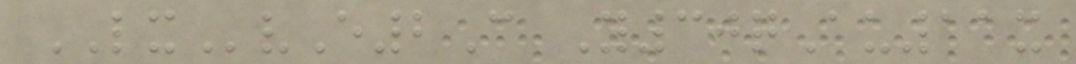LXvE2C Y30qAu11x
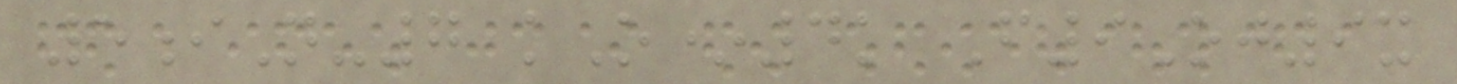5iN-7 kO*4k F9Oj9x
